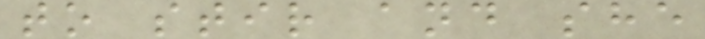to stir and she
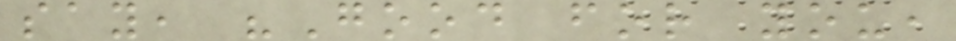say, "Good for you,
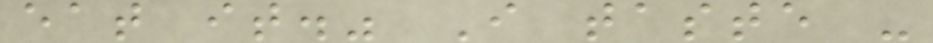eat it." I taste -
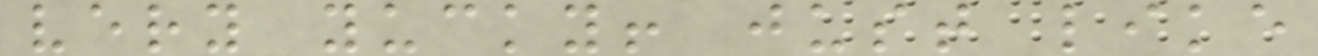very yucky! just like
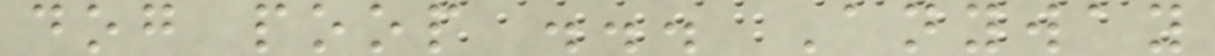dog poop ... Anyway
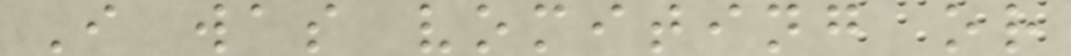I was vomiting or
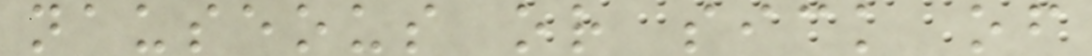nauseous or sick of
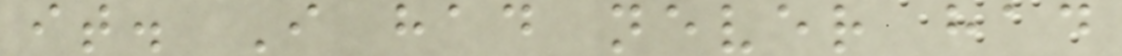it. I had never had
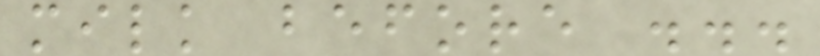milk before ...
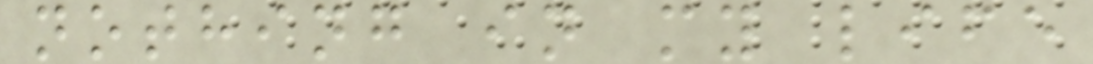nothing in my life
